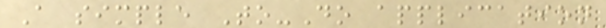A simple To-Do application
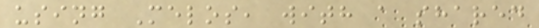using Melos, with a shared
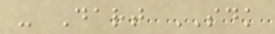- Dart SDK
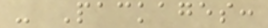- Packages:
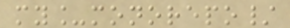my_monorepo/
